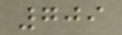709
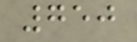750
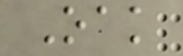Oak
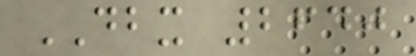DBX 2640
